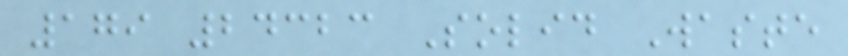179 24323 Solid Waste
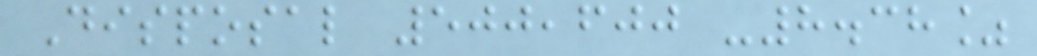Disposal 500,600 -8.38%
